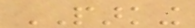PARKING
